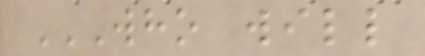WHO WILL
